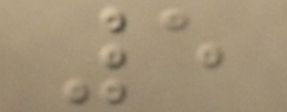5
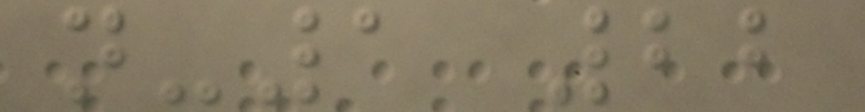n-1 22
